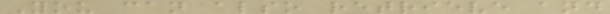You can also retrieve and
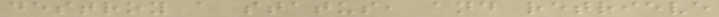destroy a status, and retrieve
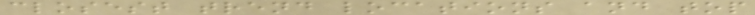closest trend locations and top
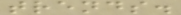trends.
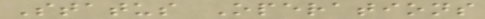Status Operations
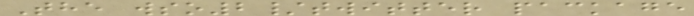The wso2/twitter package
